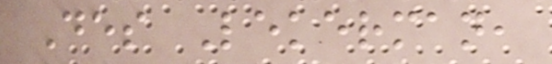Des Lekerman,
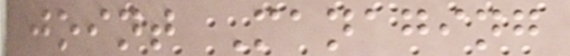joint Managing
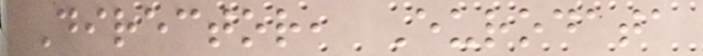Director, Eurodata
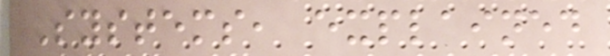Systems, explained
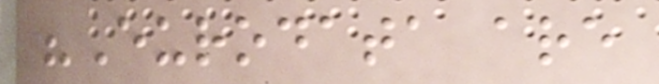"Eurodata are
